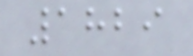1829
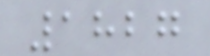1827
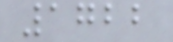1722
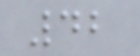42
